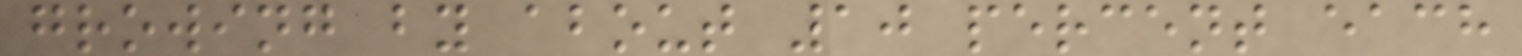growing by about 10 percent each
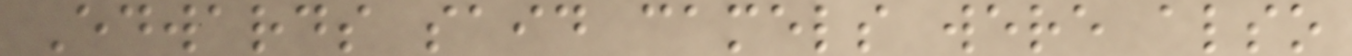Edwards said camels were also
